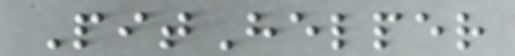PitHelper
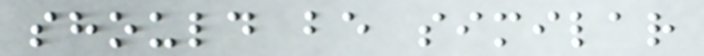should be similar
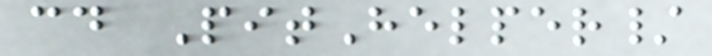cd PitHelper/
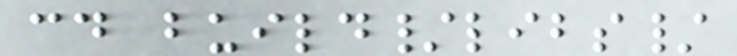cd build/libs/
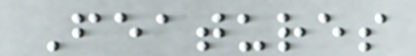Features
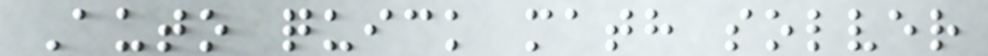Auto quick math solver
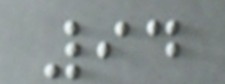94
